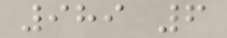989 6
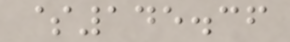$145.36
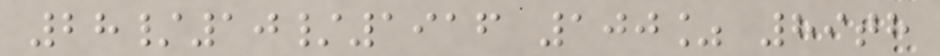28/10/1916 100% 89th
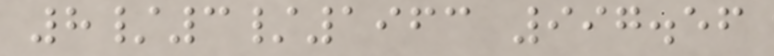8/3/1963 997.56
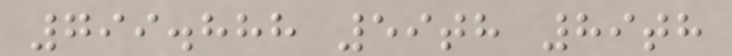799.888 59th 89th
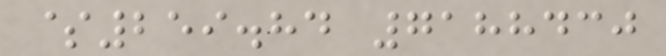$259.84 7188430
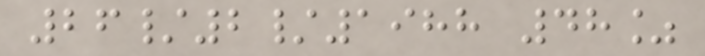26/2/1988 48%
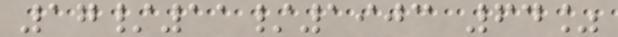17/11/1903 64%
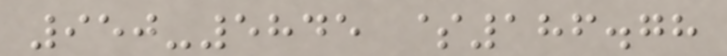950-5845 $186.78
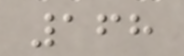168
